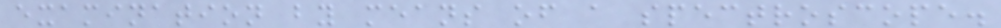examination by means of a spectroscope.
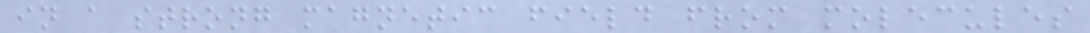in a strong magnetic field from molecules
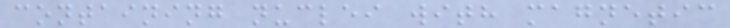containing nuclei with magnetic
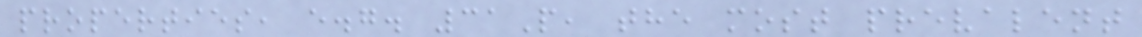properties, e.g. 31P, the most prevalent
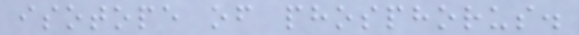isotope of phosphorus.
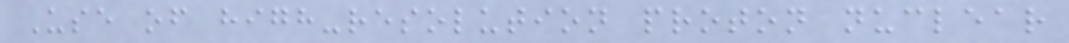Use of high-resolution proton nuclear
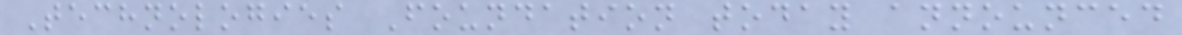Technologies Foundation today announced
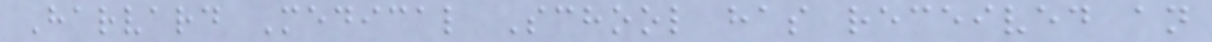Harvard Medical School has received an
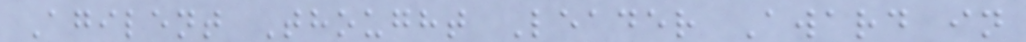Agilent Thought Leader Award in
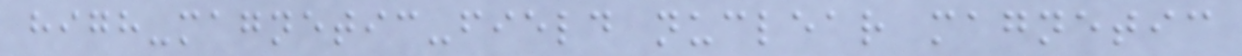high-magnetic-field nuclear magnetic
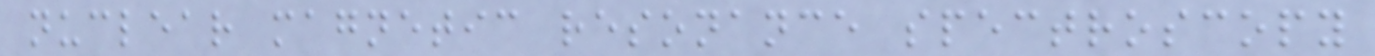nuclear magnetic resonance spectroscopy
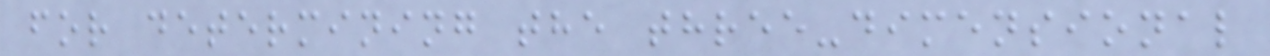for determining the three-dimensional
